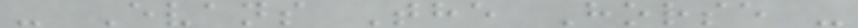- Evans The Horse -
